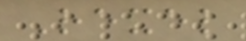Rexel
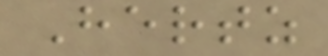Hertz
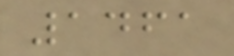1461
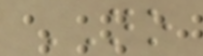NO
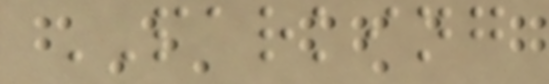PARKING
